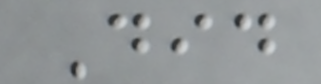Did
